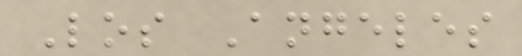Los Angeles
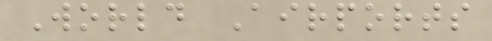World Airports
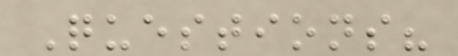Questions?
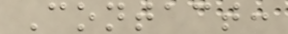Contact:
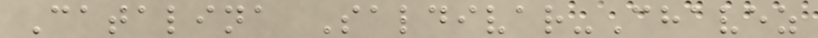Catalina Saldivar-Chavez
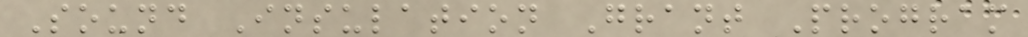Sound Insulation Grant Program
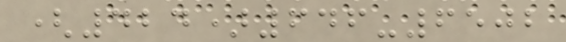(424)646-6502
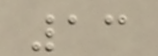13
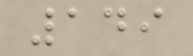149
